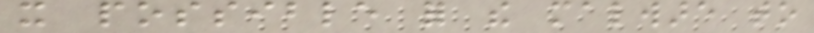it possible for the malware to
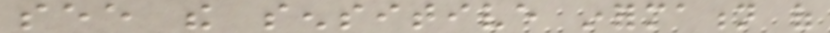see the sensitive information of
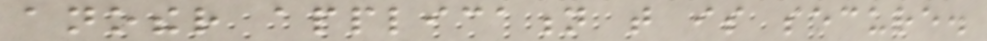another application that is secure.
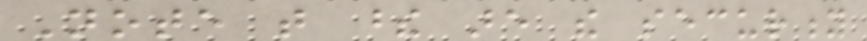Note that these are the security
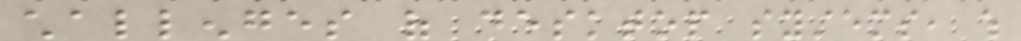challenges of desktop systems, which
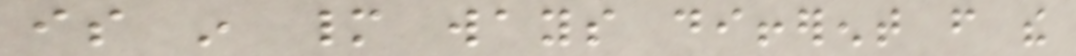is in many ways different from the
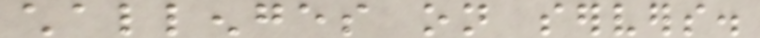challenges on servers.
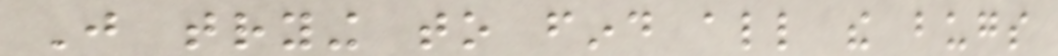Just trying to find all the bugs
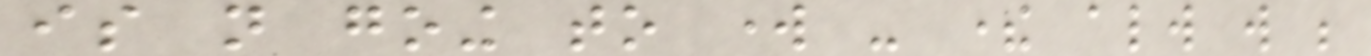is not going to work - there always will be
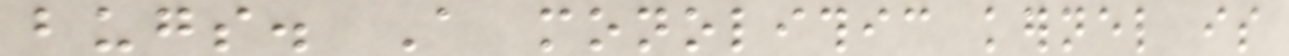bugs. A monolithic kernel is
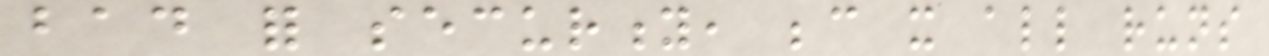bad for security, because it all runs
